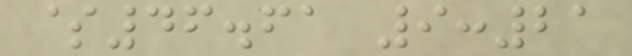$46.61 9:21
